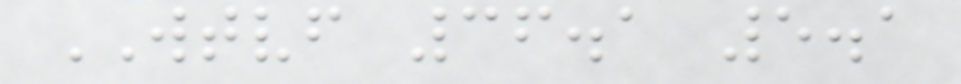WTVF 36.1 5.1
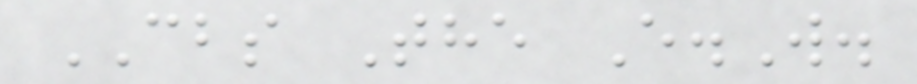CBS The E.W.
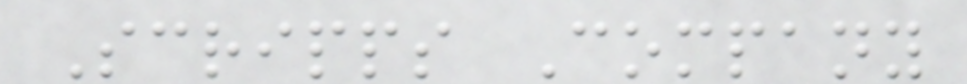Scripps Company
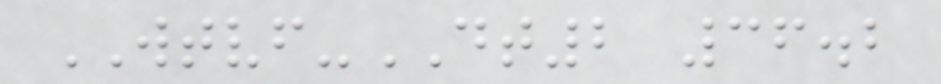WTVF-DT2 36.2
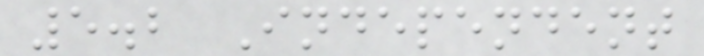5.2 Independent
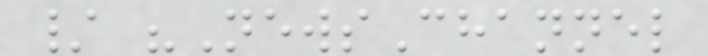/ "NewsChannel
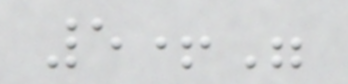5+"
